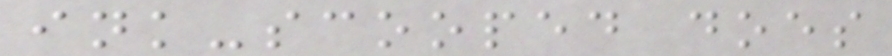ink-scooped does
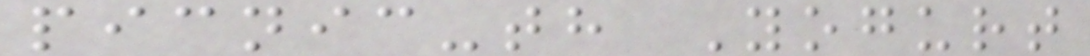picnic-th Yogurt
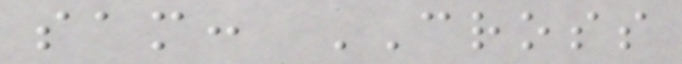sam: CROSS
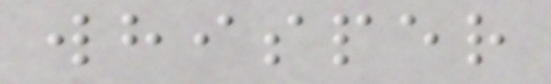whisper
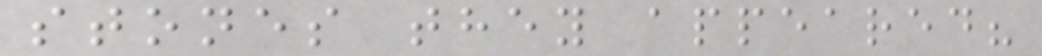stones they appeared?
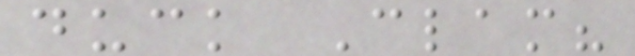duck Clam?
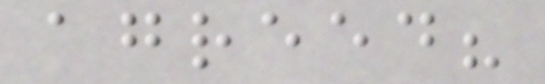agreed?
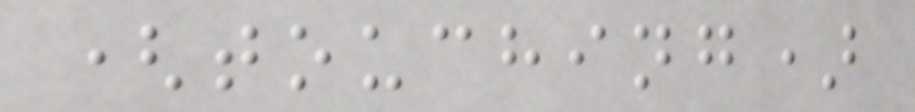(touching)
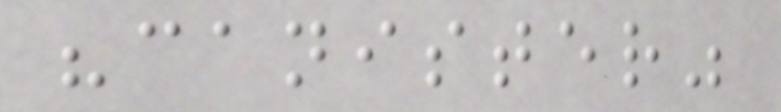"canister"
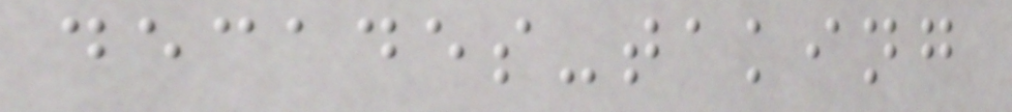decades-taking
